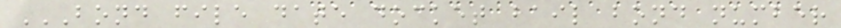BOND FILE DATE DOCKET BAIL BOND NUMBER
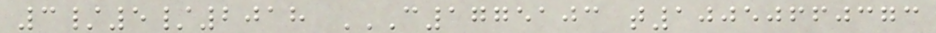3/5/2018 C1775103 T10050660373
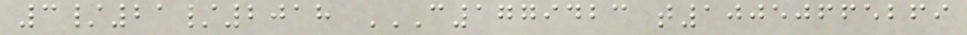3/21/2018 C1779423 T10050665269
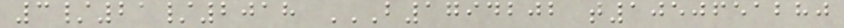3/21/2018 B1794202 T1050651280
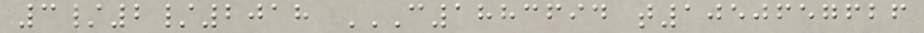3/2/2018 C1883694 T1050657626
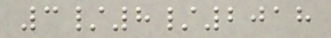3/8/2018
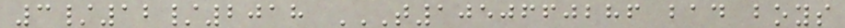3/12/2018 T1050660286 BAD BOYS
